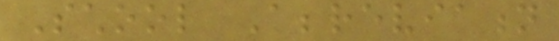School Abbreviation
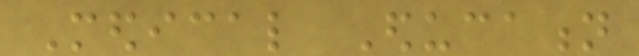Medical Education
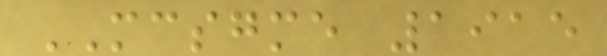MCSGME 1915
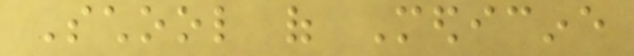School of Medicine
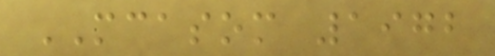MCASOM 1972
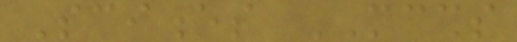Sciences MCSHS
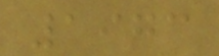1973
